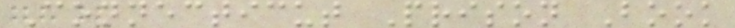Connecticut Prison Book
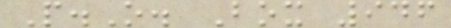P.O. Box 946
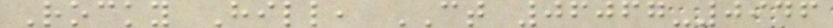Rocky Hill, CT 06067-0946
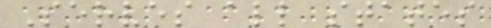Serves all states
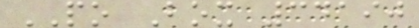PO Box 34190
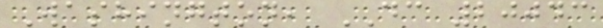Washington, DC 20043
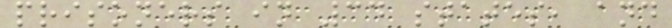prisoners in 34 states, and
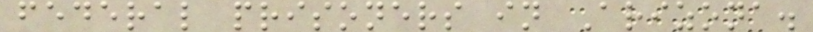federal prisoners in Arizona.
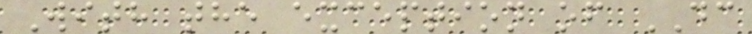With the exception of DC
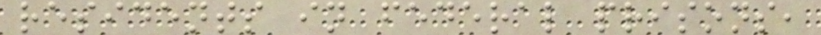residents in federal prisons,
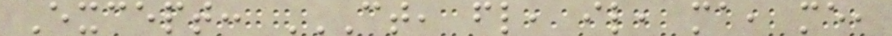Except: CT, FL, IL, MA, ME,
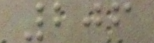206
